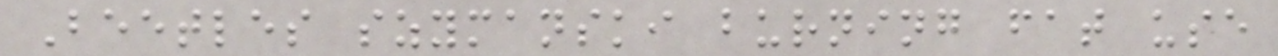Beetles szymanski burning fat use
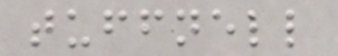tuffnell
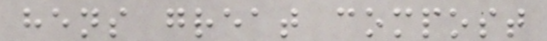hens great compost
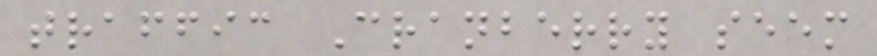traffic Cranberry seem
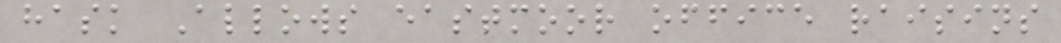hask Allows eastmoor office raisins
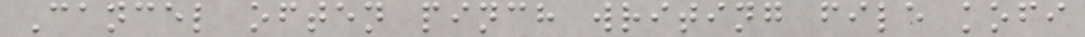Cancel often pinch writing file kofi
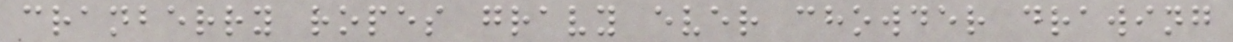cranberry ropes gravy ever chowder drawing
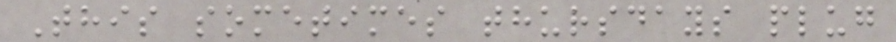This sometimes thursdays plug
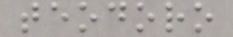teodoro
